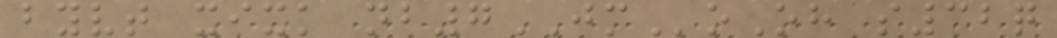byvt xixk nb7JMoOh s32q
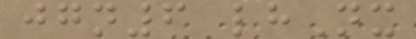jgn6 lhNx
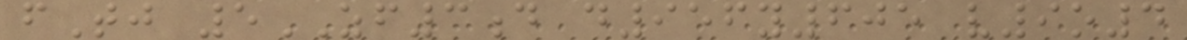fTj 5ZF3d d956y605 v9o4
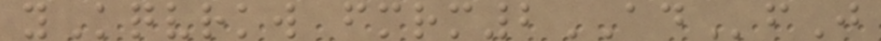yKqvrkw fmrm2ADfJ
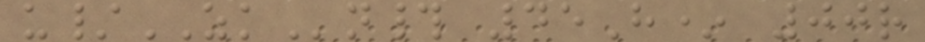u/ZKn# 45H* 00r
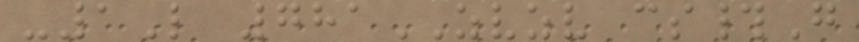-1L 781ZVZV cs#G
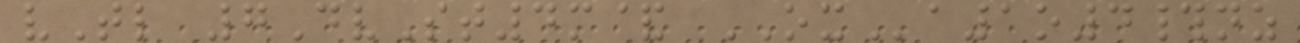vTl 7DvSt4m& OXa1o4#nz
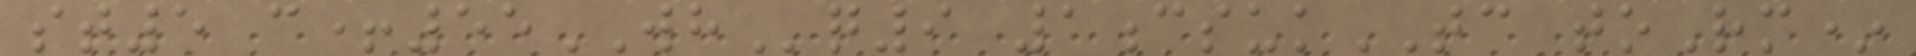st5 c+55WHq9 1csukTC toRm*
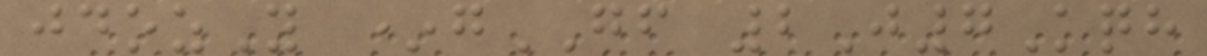jdozY *gGF 2J7Kqh
